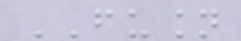FUSION
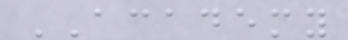ACADEMY
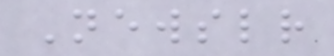Newsletter
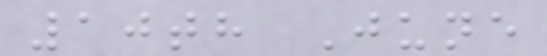10th June
